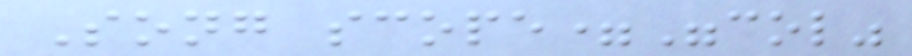Song scope="col"
